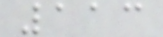113
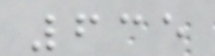635
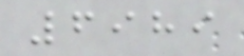6989
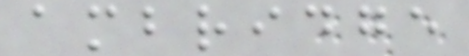ambridge
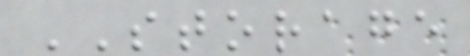STORAGE
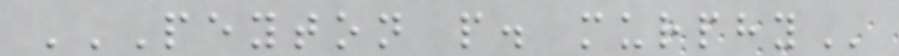PEYTON P. MURPHY
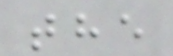the
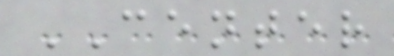CENTER
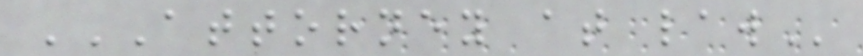ATTORNEY AT LAW
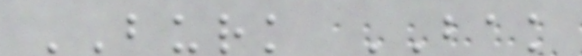BURK BAK
